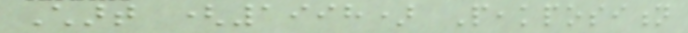Chart (1998) Peakposition
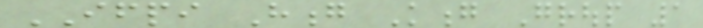IFPI Hong Kong Group 1
